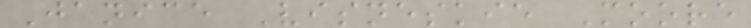Janice Visneskie Moore
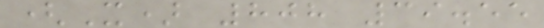(X) 808 39.55
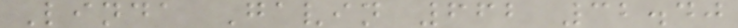Linda Gavin 662 32.40
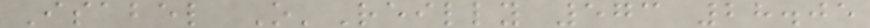Isabel O'Reilly 573 28.05
